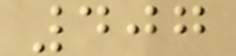407
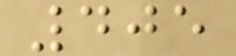405
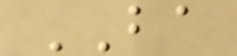BA
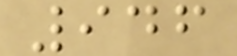946
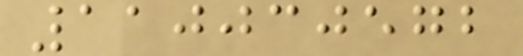110030572
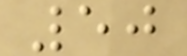50
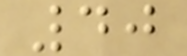40
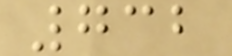732
